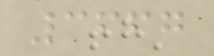3667
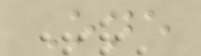One
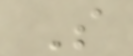S
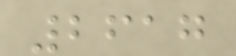2617
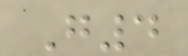G4
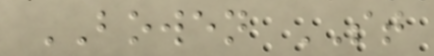BOWEN ST
